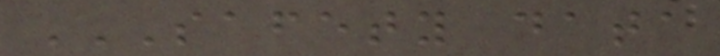SAFETY DATA
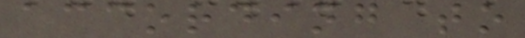according to
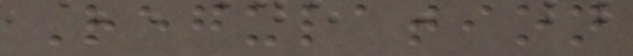Regulation
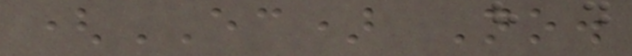(EC) No.
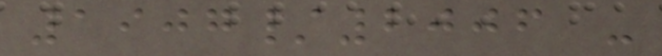1907/2006 -
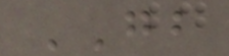GB
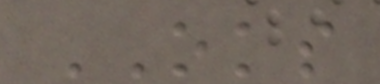OKS
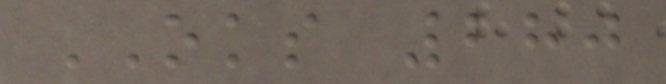OKS 280
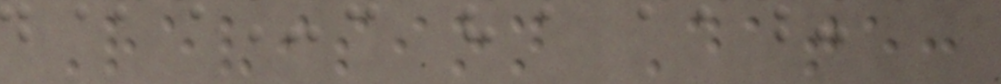Revision Date:
